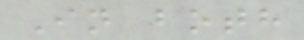In both
